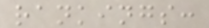rankings:
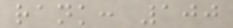rank: 100
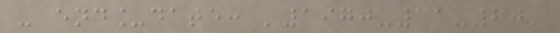- end_date: '1970-11-20'
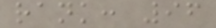rank: 96
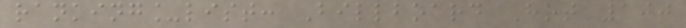ranking_list: Billboard Hot 100
